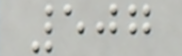507
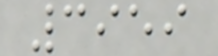3959
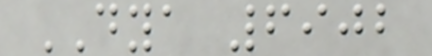DYA 6902
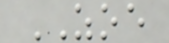ZOE
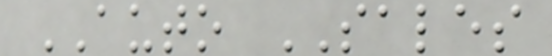AUTO SALES
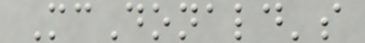McDonald's
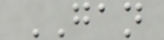GAN
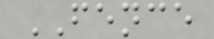FENCE
